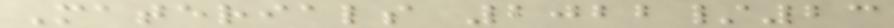Materials 2022/23
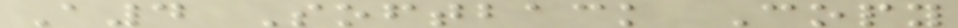A4 Softback Copy
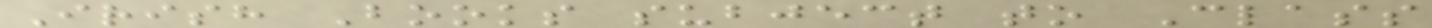Irish Books subject to Class
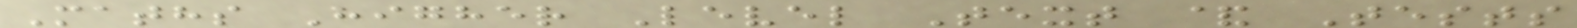Maths Higher Level Text & Tests
